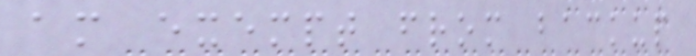am exempt from backup
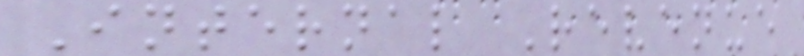Internal Revenue
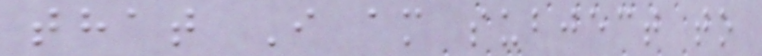that I am subject to
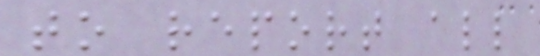to report all
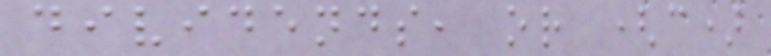dividends, or (c)
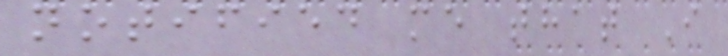notified me that I
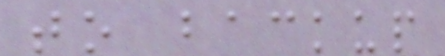to backup
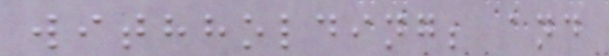withholding; and
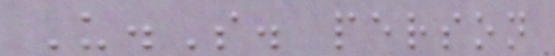U.S. person
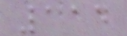114
